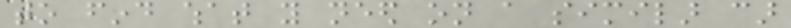to find what you need on a similar car
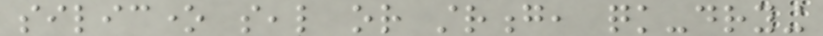silicone seal or strong, quick-drying
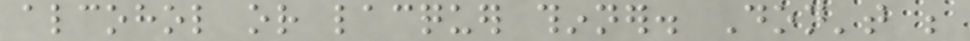alcohol or lacquer thinner. Don't be
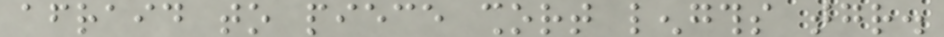afraid to piece short lengths together.
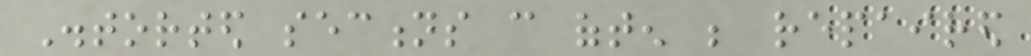Distorted sections can often be repaired
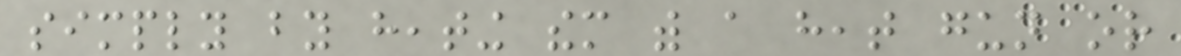simply by heating them with a heat gun or
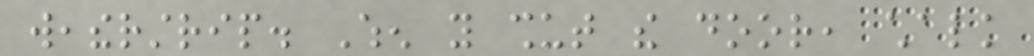weatherstrip. When you shut the door, chalk
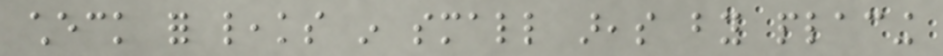check for leaks in small areas by placing
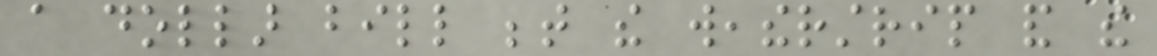a dollar bill between the weatherstrip and the
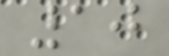10
